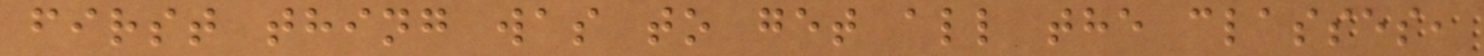first thing was to get all the classes,
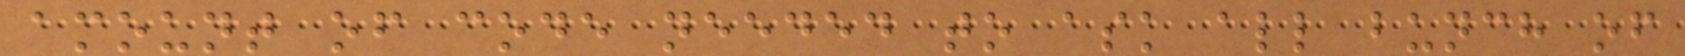amount of code needed to ask all bunch of
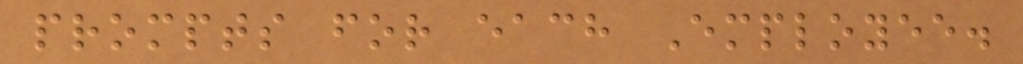prompts for each Employee.
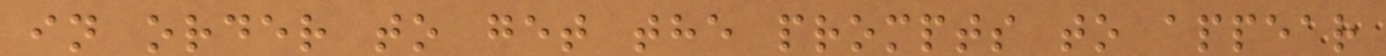in order to get the prompts to appear
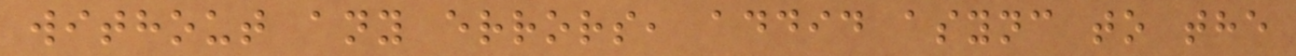without any errors, addid async to the
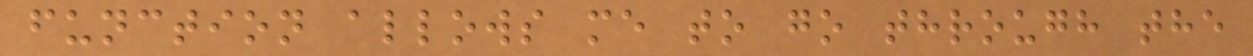function allows me to go through the
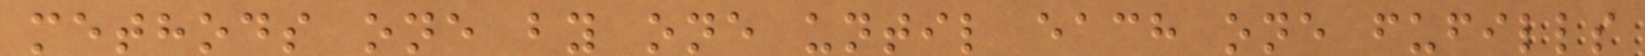methods one by one until each one fufills
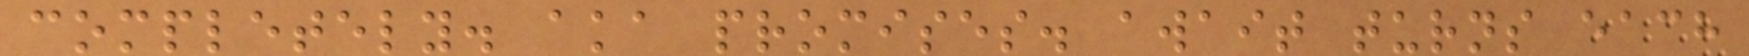completely. aka promises. await turns each
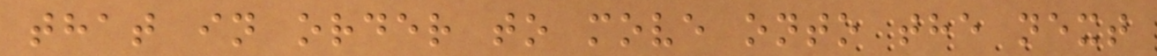that in order to move onto the next
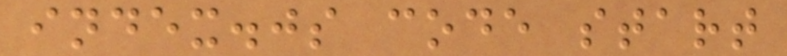index.js code start
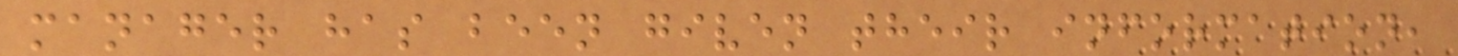manager has been given their information,
